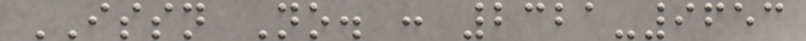ISSN No. : 2321-9653
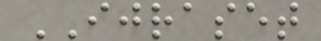IJRASET
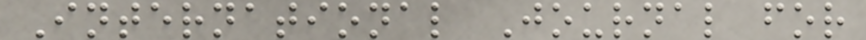International Journal for
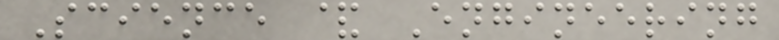Science & Engineering
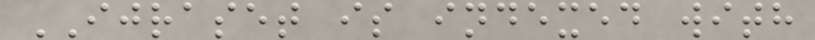IJRASET is indexed with
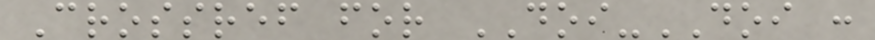Crossref for DOI-DOI :
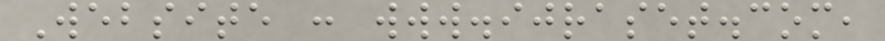Website : www.ijraset.com,
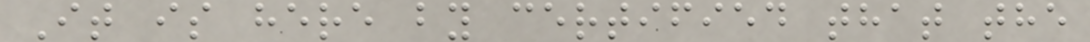It is here by certified that the
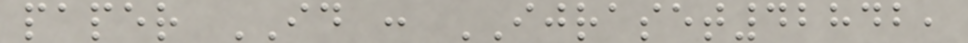paper ID : IJRASET42842,
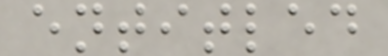entitled
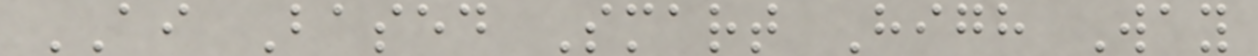AI Based Smart High Way
